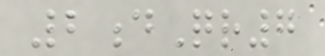2dQr7
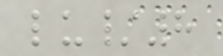lu/8
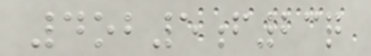4ob5f23q
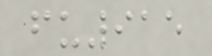fu915
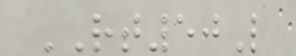RT50L
